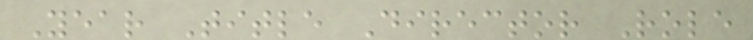Year Title Director Role
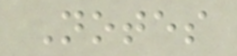Notes
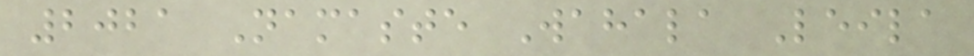2021 Namaste Wahala Leila
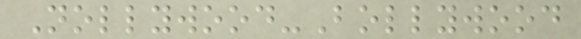Nollywood-Bollywood
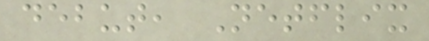debut, Netflix
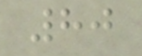80
